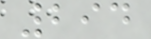294
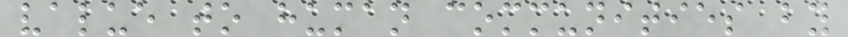value to human communities by
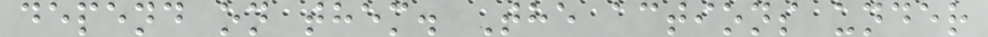depend on them. The actions under
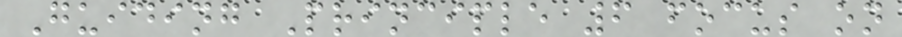Guiding Principle 6 focus on
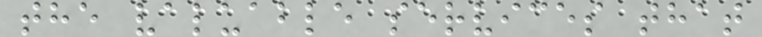the valuable services that
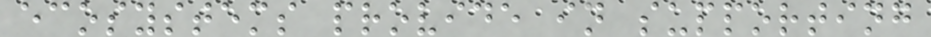ecosystems provide in supporting
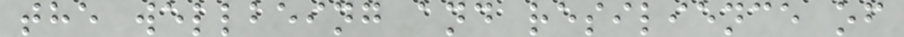the wellbeing and resilience of
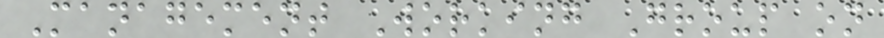Management Working Group on
